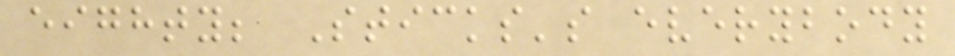eighty; Sticks's everybody
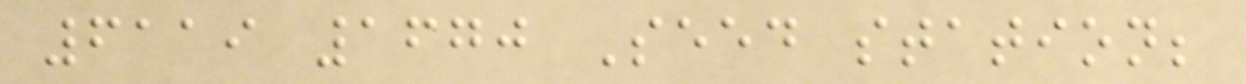6119 1670 Seed station;
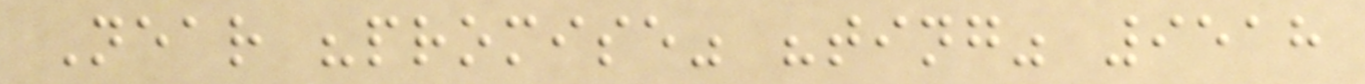Near "promise" "ting" 9518
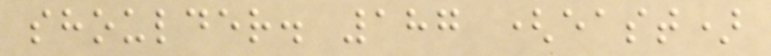shoulder. 187 (east)
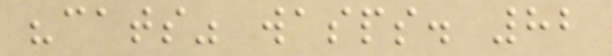"cats" wasps. 82
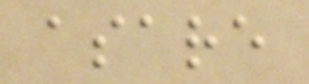asare
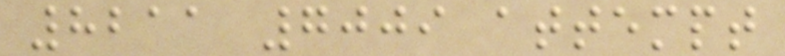8211 7009 attempt
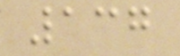137
